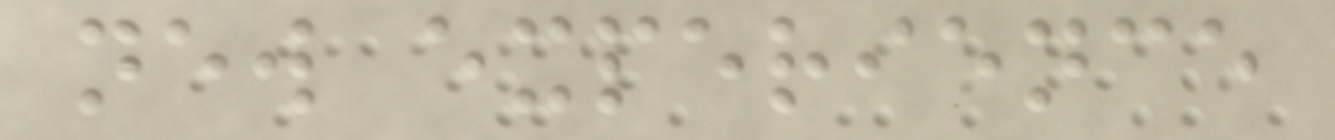new experience
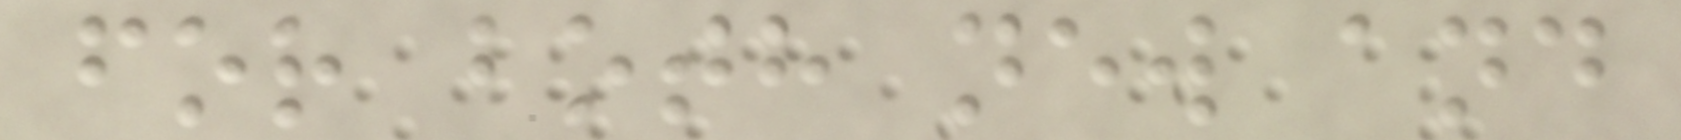for both new and
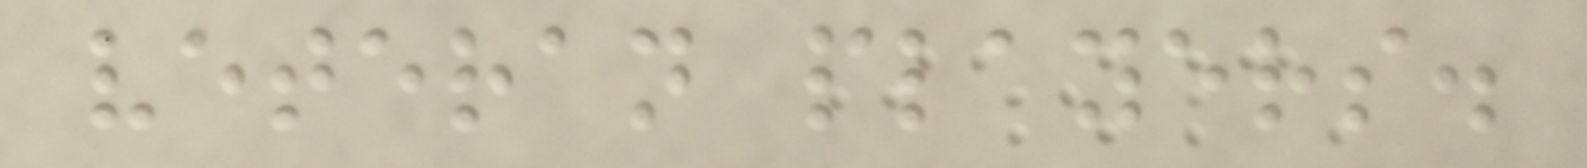veteran players.
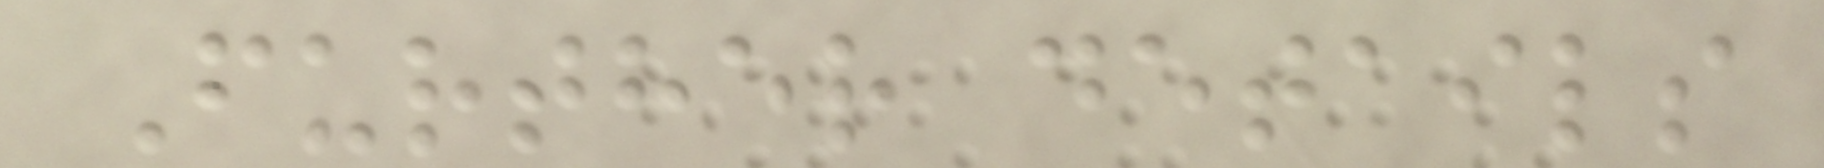Further details
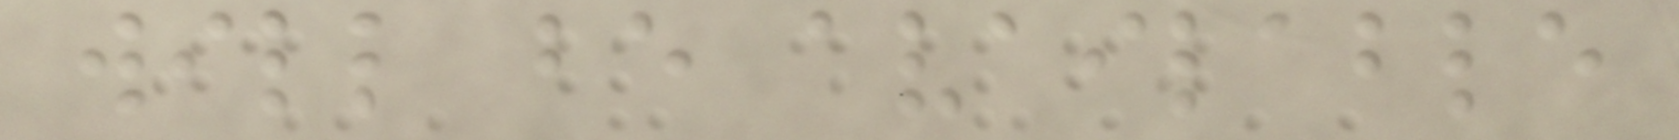will be available
